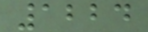1224
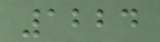1224
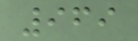969
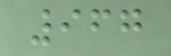967
